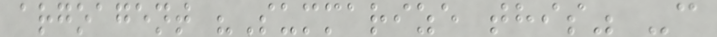argoagent "Summarize this" -c
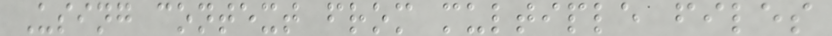Using context from multiple files
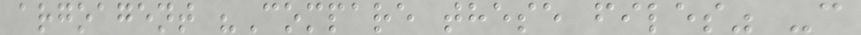argoagent "Compare these files" -c
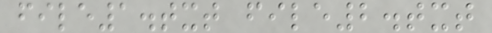file1.txt file2.txt
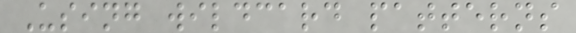Using wildcard patterns
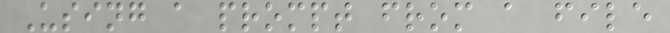Using a prompt from a file
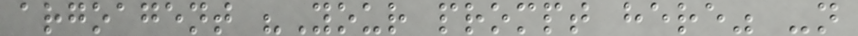argoagent "Your prompt here" -n
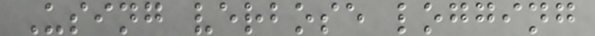Using verbose logging
